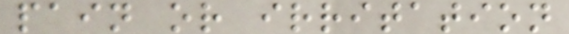pain or irritation
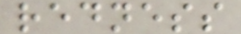redness
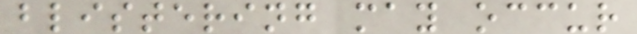blistering may occur
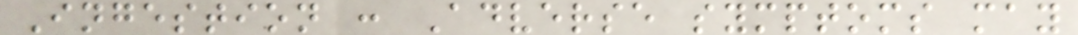Ingestion : Adverse symptoms may
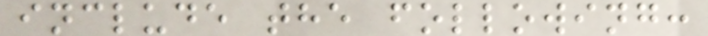include the following:
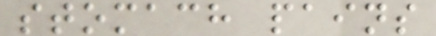stomach pains
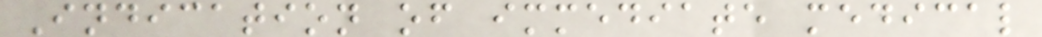Indication of immediate medical
